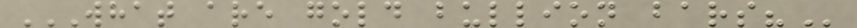WHAT ARE GOLD BULLION BARS?
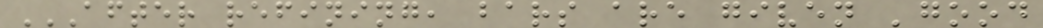AFTER REFINING, BARS ARE GIVEN 'GOOD
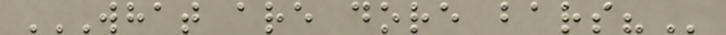WHAT ARE DORE BARS?
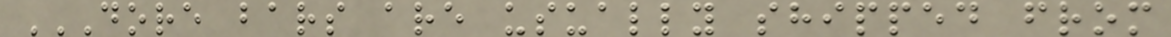DORE BARS ARE USUALLY SHIPPED FROM
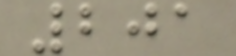201
